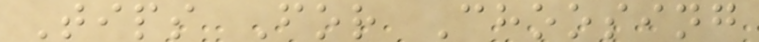Tips For Choosing
